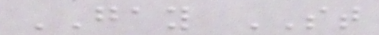GAY ST
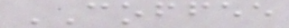COFFEE
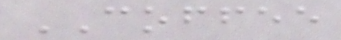COFFEE
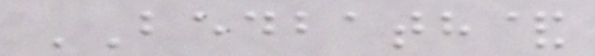BEDBATH&
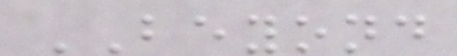BEYOND
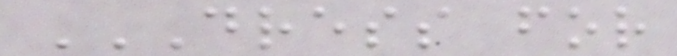DRESS FOR
